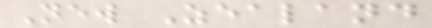New Zealand
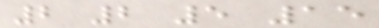2 2 5 15
